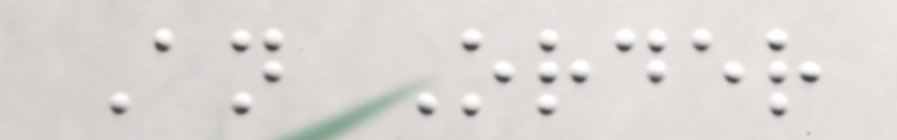An Order
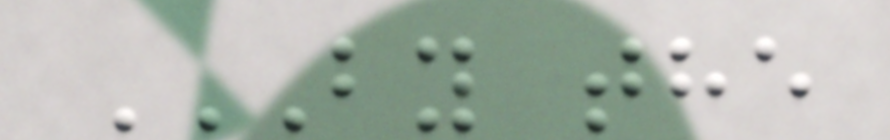BY THE
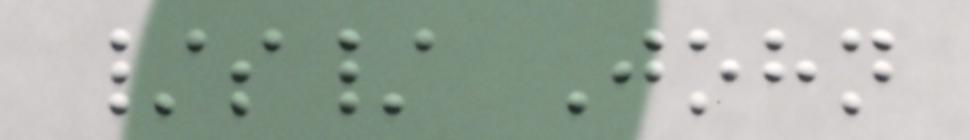/s/ John
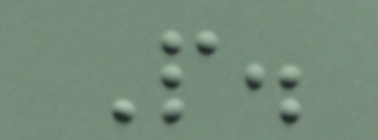P.
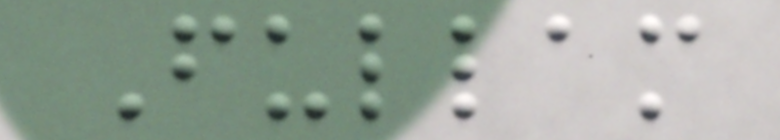Fullam
